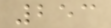253
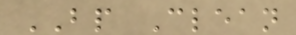BP Clean
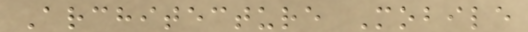Architecture Mobile
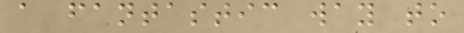a fantastic way to
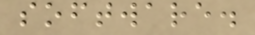software.
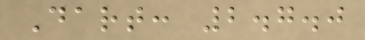Dart: 2.7.0
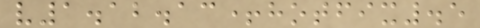v1.12.13+hotfix.5
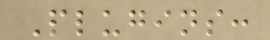Plugins:
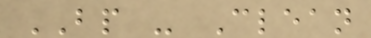BP - Clean
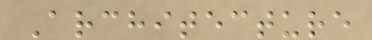Architecture
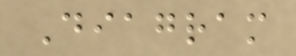Diagram
